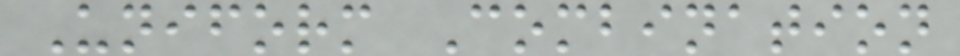Uniform Combination
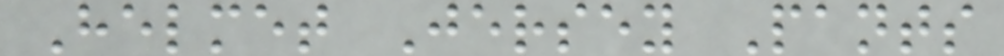Helmet Jersey Pants
